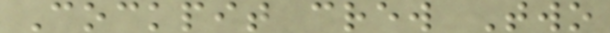Cockpit crew Two
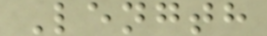Length
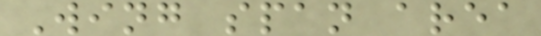Wing span area
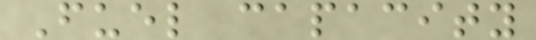Fuel capacity
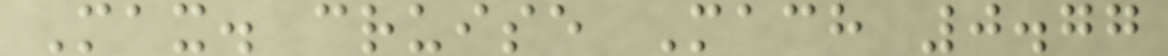Max. cruise Mach 0.77
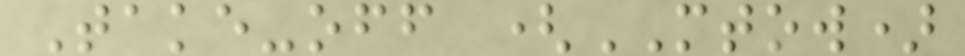Take-off (MTOW)
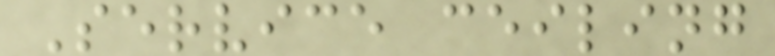Service ceiling
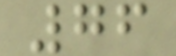76
